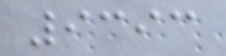9393
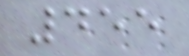455
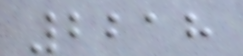2218
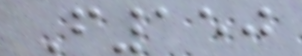F150
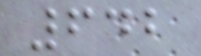642
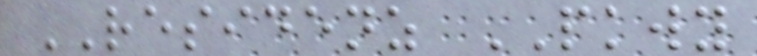RESIDENZ PKWY
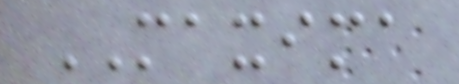MAXIMA
